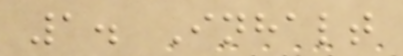1. Inhalt
